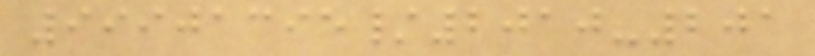99901395/2010-201
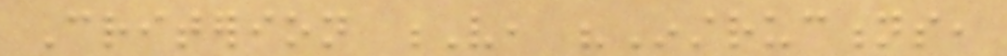Criterion V, "Instructions,
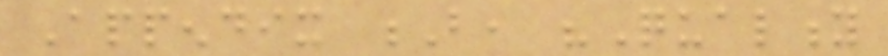Appendix B, "Quality
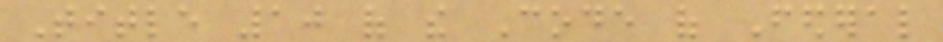Title 10 of the Code of Federal
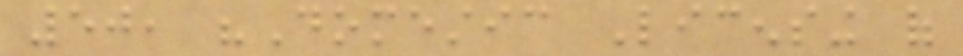50, "Domestic Licensing of
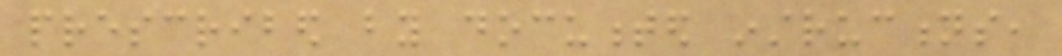prescribed by documented instructions,
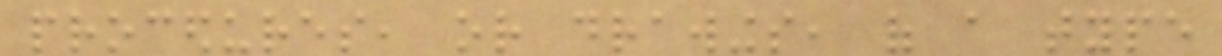procedures, or drawings, of a type
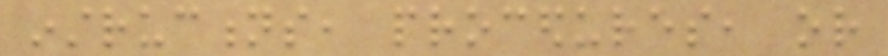instructions, procedures, or
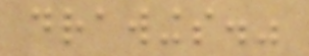drawings."
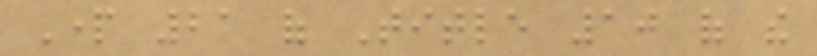Part 21 of Title 10 of the
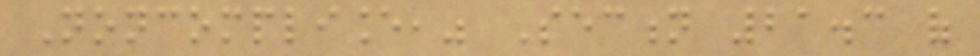Noncompliance," Section 21.3 of
